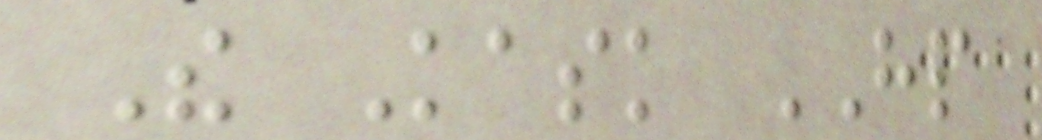The Kask HP
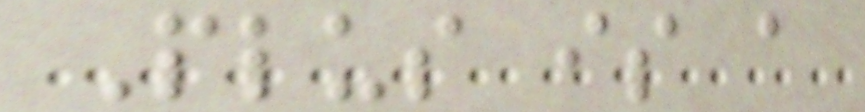Plus is a
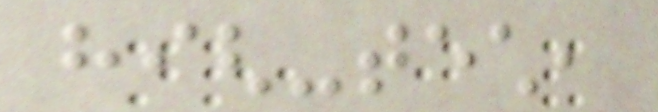high-tech,
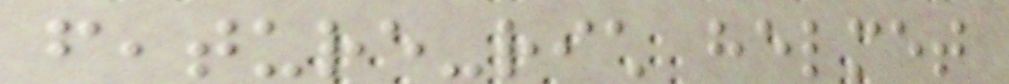feature-rich helmet
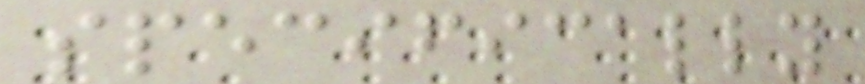specifically
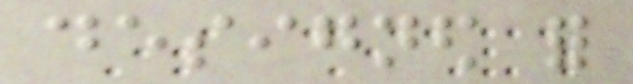designed for
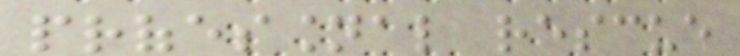professional rescue
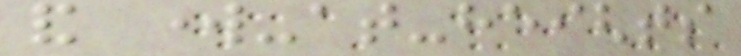and work-at-heights
